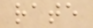rate
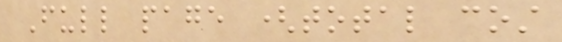Full page (total cost
